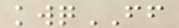kwqFF
